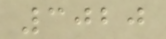3020
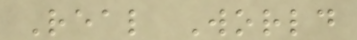Real World
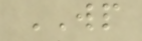WP
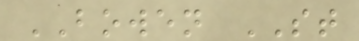BOWEN ST
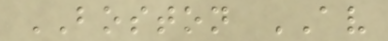BOSTON AV
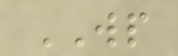WP
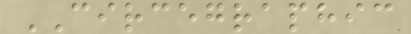CIRCEGRAPHIC
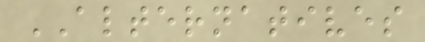ALTERNATIVES
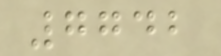7742
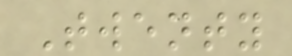Twenty
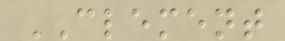CLEMENT
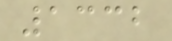1332
